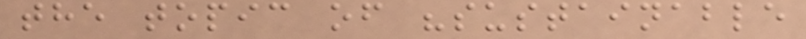the topic of "sustainable
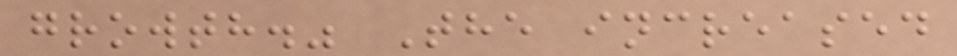growth." The increased
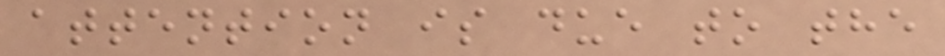attention is due to the
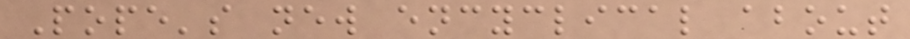Pope's new encyclical about
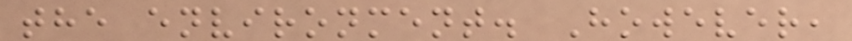the environment. However,
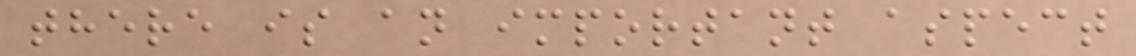there is an important aspect
